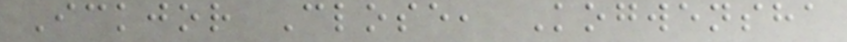Ickjor Close, Kogwensha
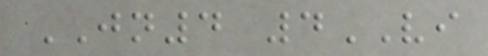JN4 4VI
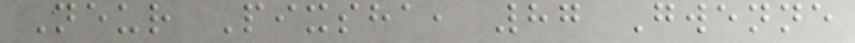Neur Pixsha, 87 Gwenne
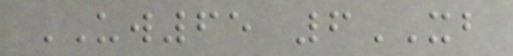UW65 6XB
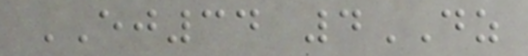EJ34 4DZ
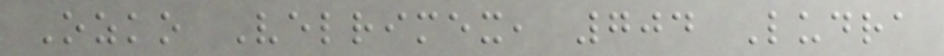Ozko Velrimex, 704 Ludra
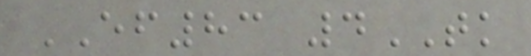EF83 4TK
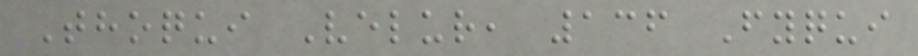Thoqui Velur, 136 Fyqui
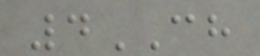4CH
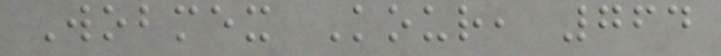Wobmex Kour, 764
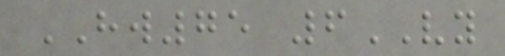HW75 6VY
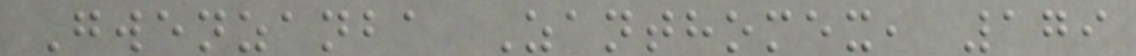Gwenzanba Zanthomex, 179
